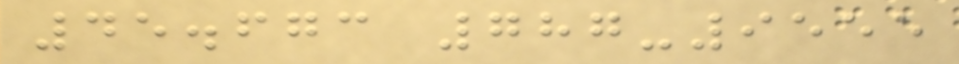45.673 787-9555
